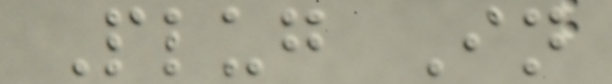Plug In
